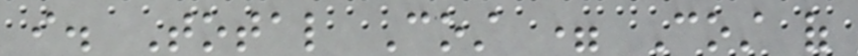i. Total Cost = Cost of
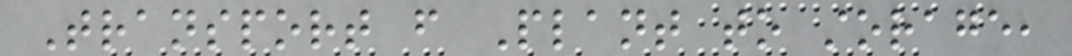Transport from Plant to storage,
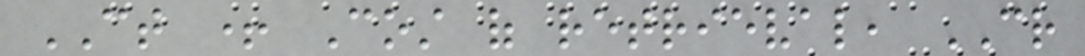CT + Cost of retrieval, CR
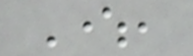Where,
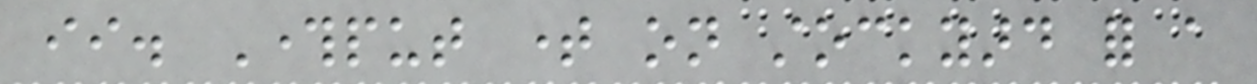ii. Throughput time on stockyard for a
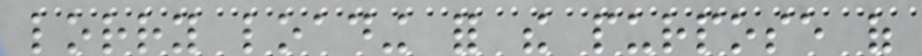lorry loading for the purpose of
